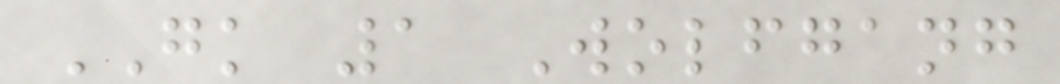GK 1 Wolfgang
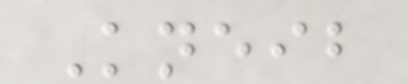Kneib
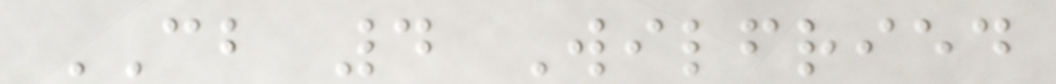CB 4 Wilfried
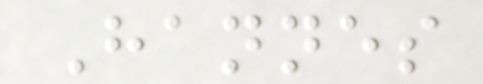Hannes
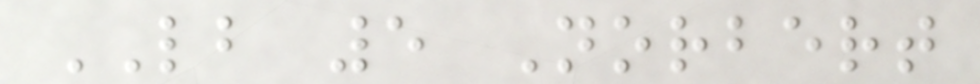LB 5 Norbert
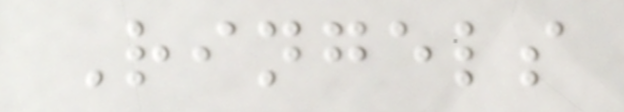Ringels
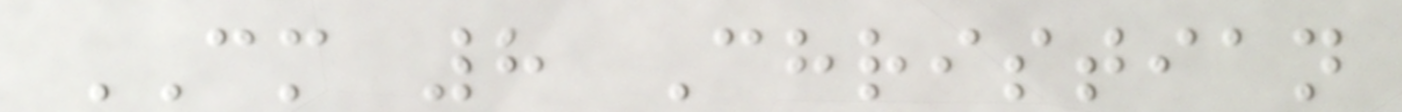CM 8 Christian
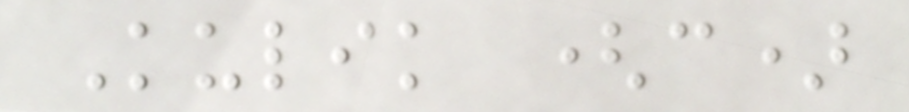Kulik (c)
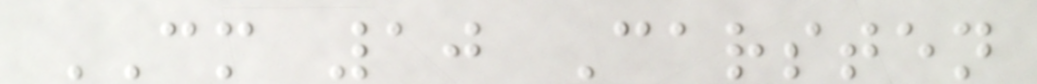CM 10 Carsten
